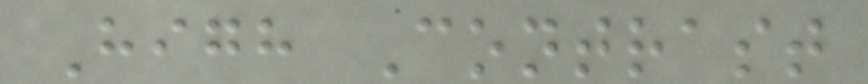High Contrast
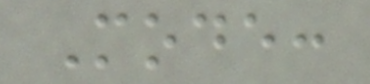Mode:
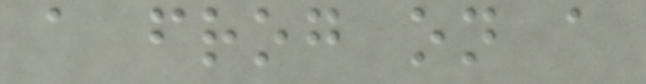a frog on a
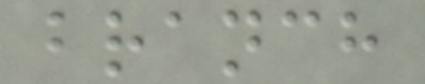branch
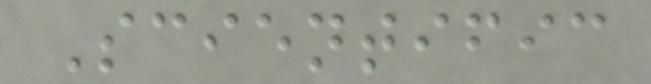Scientific
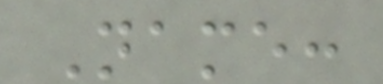Name:
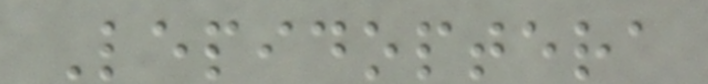Lepidoptera
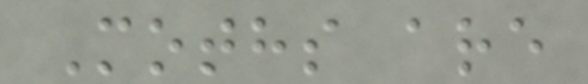Moths are
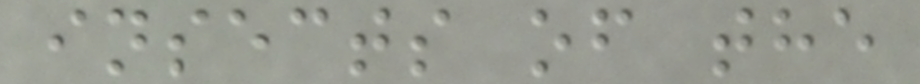insects of the
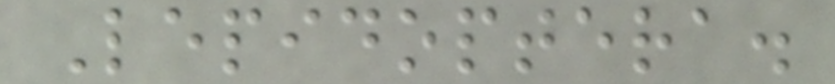Lepidoptera.
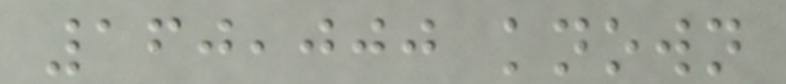160,000 known
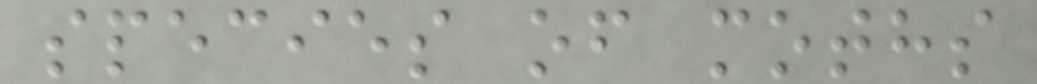species of moths
